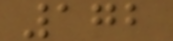172
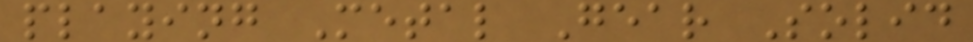playing Metal Gear Solid
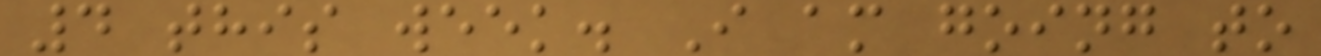4 this week. I am going to
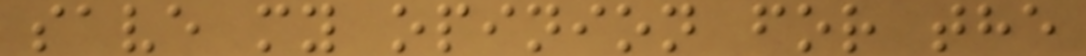save my opinion for the
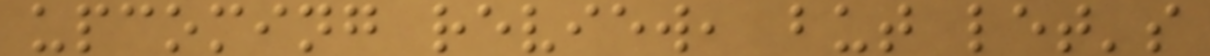upcoming review, but let's
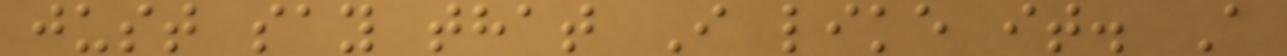just say that I like it. A
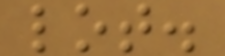lot.
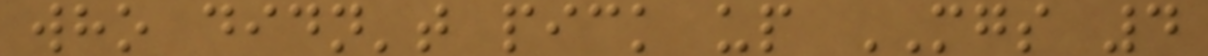who didn't pick up MGS 4
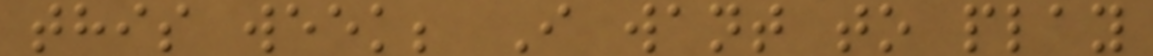this week; I want to play
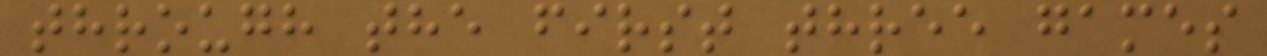through the first three games
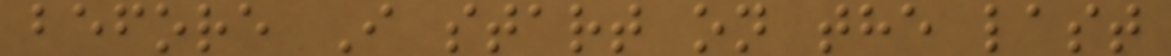before I start on the last
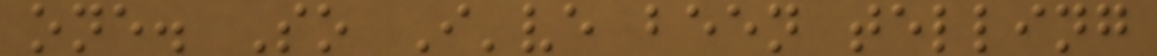one. So I've been telling
